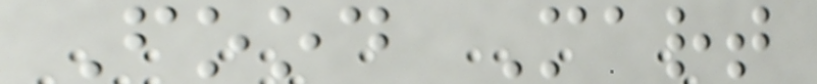Food Mart
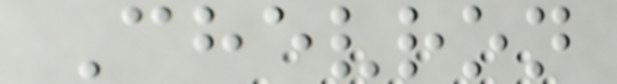Chevron
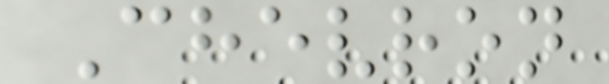Chevron
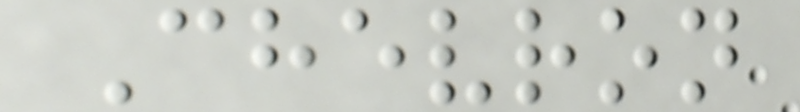Chevron
